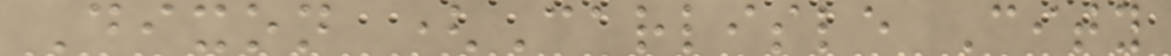Dixon (Carlisle City
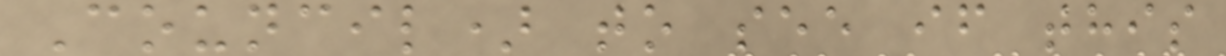Council) to see if this
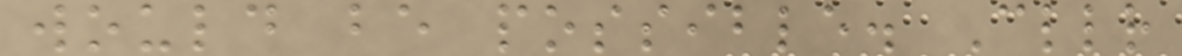would be possible. Cllr
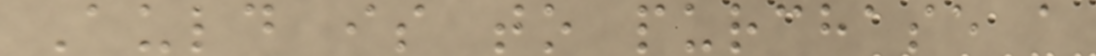Auld is to purchase a
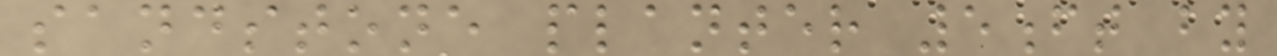sandstone planter 5ft by
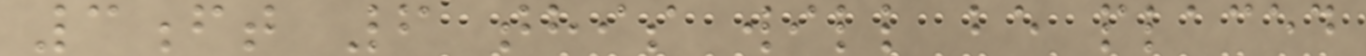3ft 6 this will be placed
